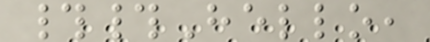##Hello,
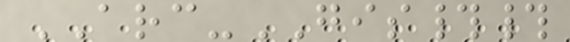ARC-GIS##
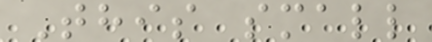This small
